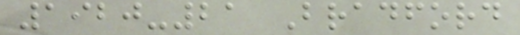1920-21 Bradford
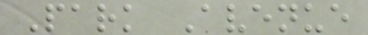Park Avenue
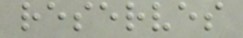reserves
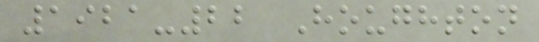1921-22 Houghton
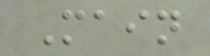Main
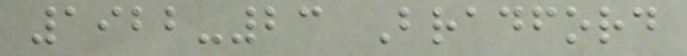1922-23 Bradford
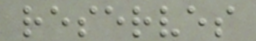reserves
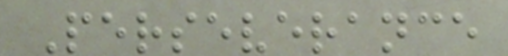Perseverance
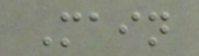Main
